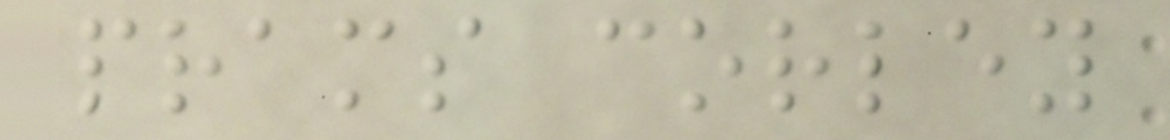prams corley
